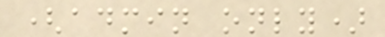(admin only)
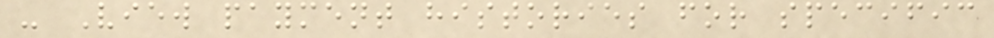- View payment histories for specific
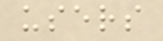users
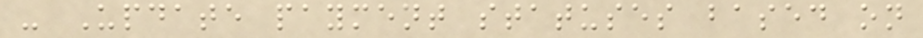- Update payment statuses based on
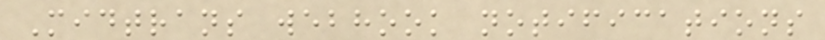Midtrans webhook notifications
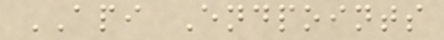API Endpoints
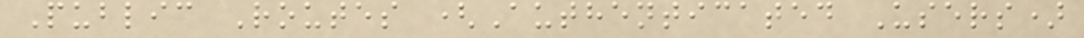Public Routes (Authenticated Users)
